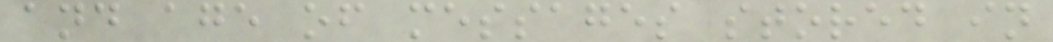and age of messages stored in
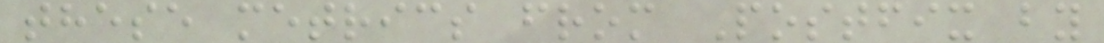these metrics from Postfix by
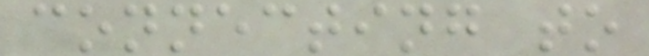connecting to
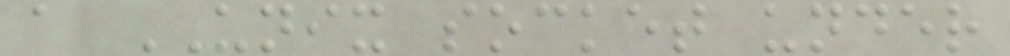a UNIX socket under
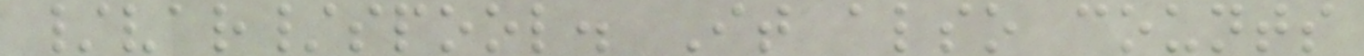/var/spool. It also counts
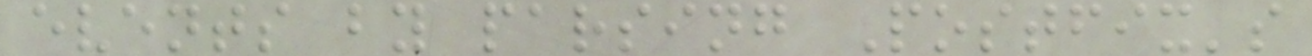events by parsing Postfix's
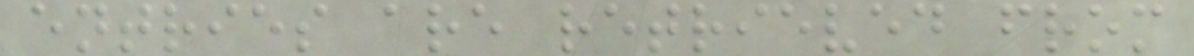entries are retrieved from
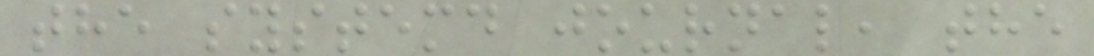the systemd journal, the
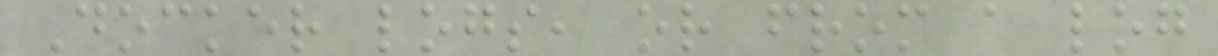Docker logs, or from a log
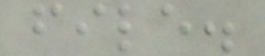file.
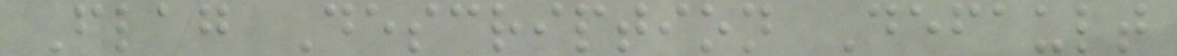Flag Description Default
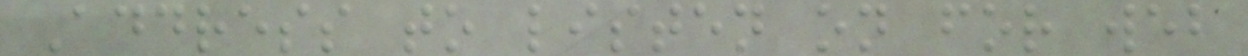Address to listen on for web
